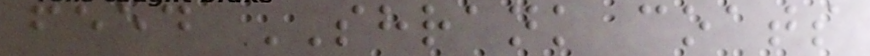feed SHRANK coats
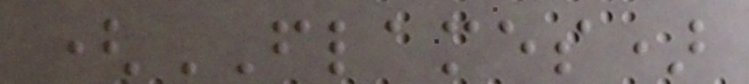(FLAMES)
